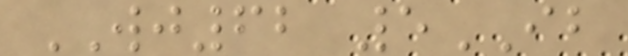WJ62 5IB
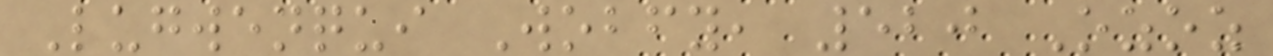Lugwenqui Wobfy, 520 Ozoz
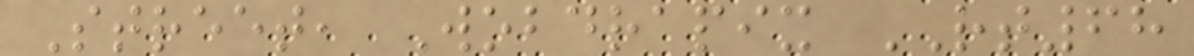Street, Wobdrapix RT68
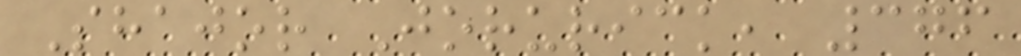Shajor Jorurick, 376
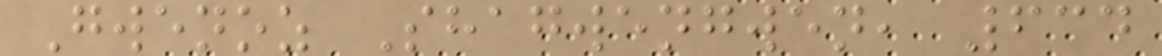Gwenoz Shagwengwen, 634
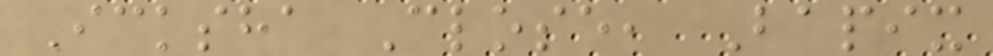Icksha Close, Bapix
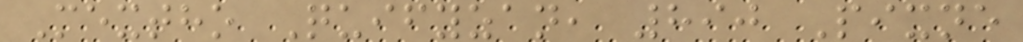Mextho Quifyzan, 890 Pixne
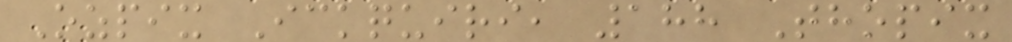Ozpix Ickquiri, 188 Thopix
